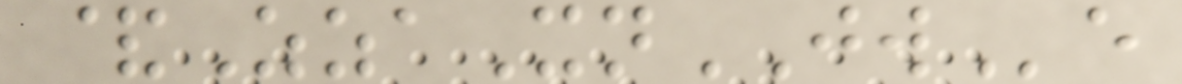&ZzaXnJWe
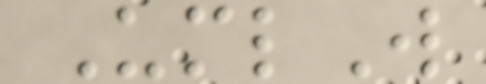UmlW
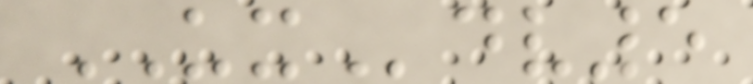UXdv5
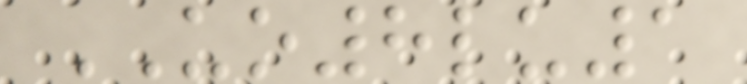UO8lu1
